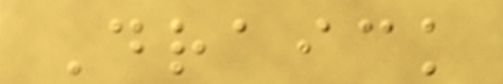Draick
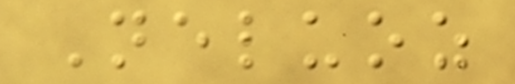Neluoz
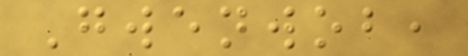Gwenwob,
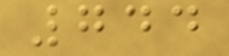744
